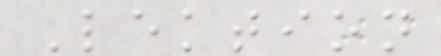Lektion
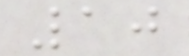10
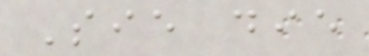Sie die
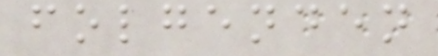folgenden
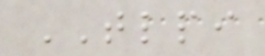TLPI
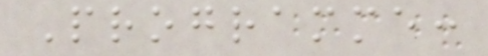Programme:
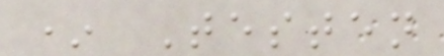* Testen
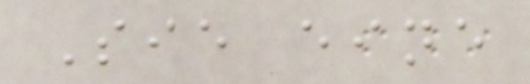Sie eine
